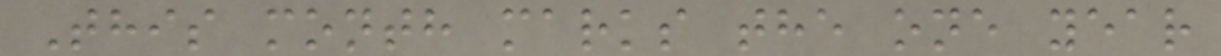This month marks the one year
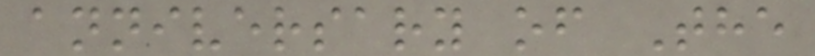anniversary of The
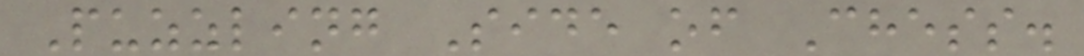Puzzling Side of Chess.
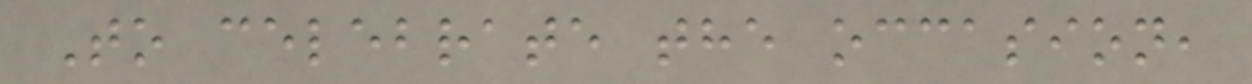To celebrate the occasion,
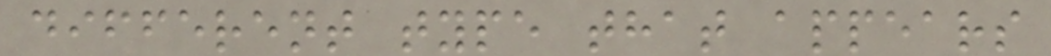different type that appears
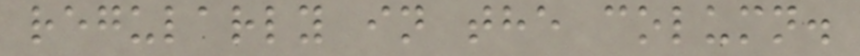regularly in the column.
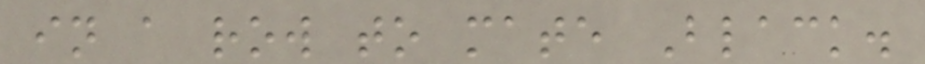in a row to mate Black.
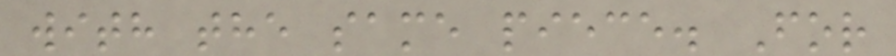with the same piece. For
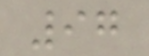97
